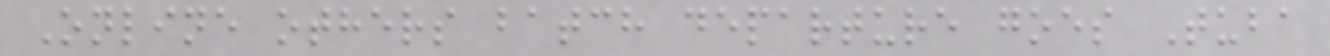Online others batch departure goes Tuba
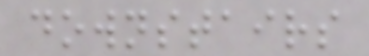downstairs
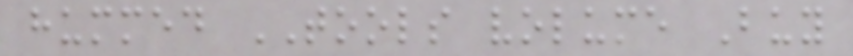hummed TOOLS volume Buy
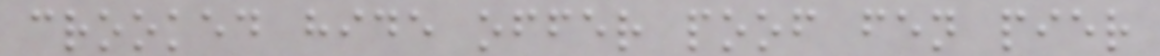crooked hide offer poof fen pier
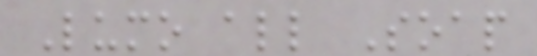Lumo all Soap
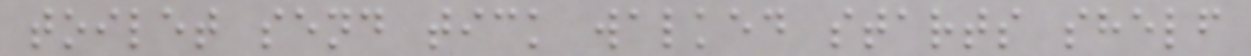toilet send tick walked starts shelf
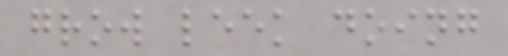grow leek doing
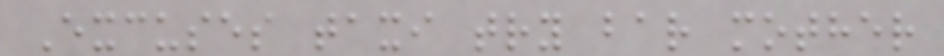Excuses taxi try bar mother
